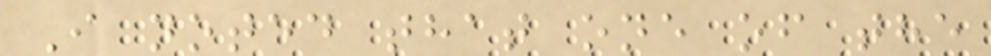I noted that one of the
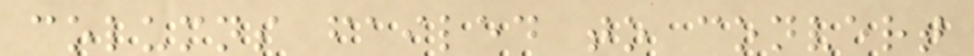columns failed to convert
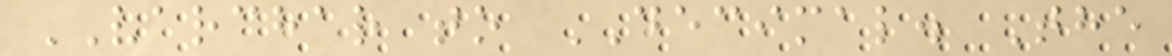VARCHAR to DECIMAL. The
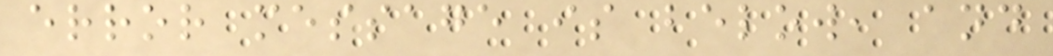error message is below, and
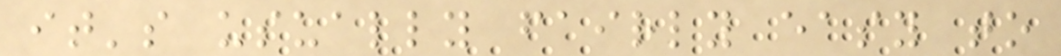it's usually fairly easy to
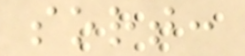sort:
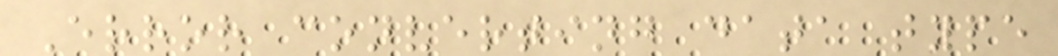Error converting data type
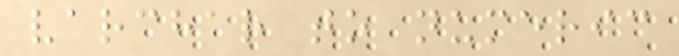varchar to numeric
